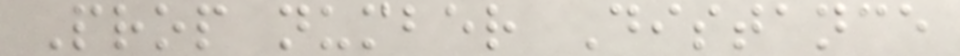Prop number Distance
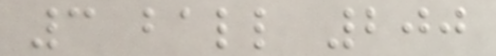3 ball 200
